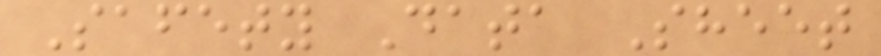Safety Data Sheet
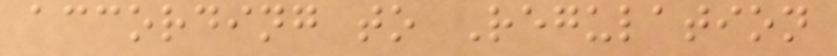according to Regulation
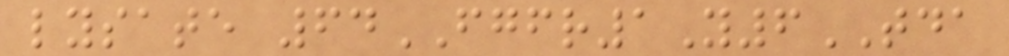lysate 64FGFR1Y6TDA
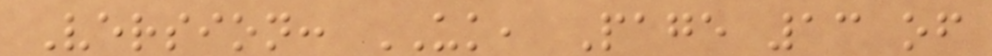Version: UK, Page 13 of
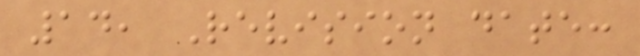14, Revision date:
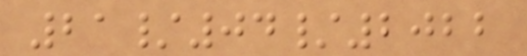21/04/2022
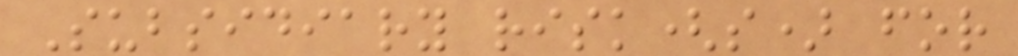Subsidiary risk(s) for
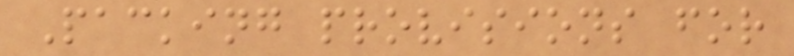Packing provisions for
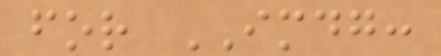for IMDG:
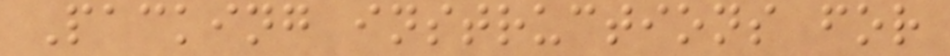Packing instructions for
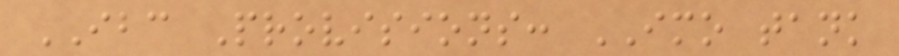IBC Provisions: IMO tank
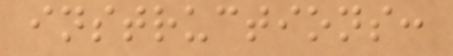instructions:
